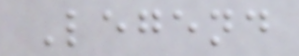Legend
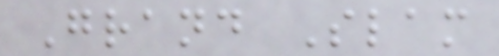Grand Slam
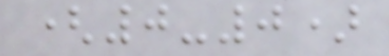(0-0)
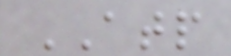ATP
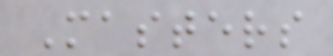Masters
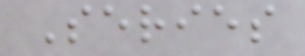Series
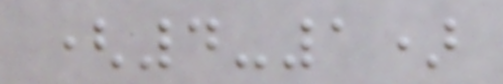(4-1)
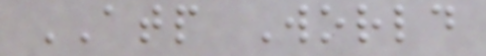ATP World
